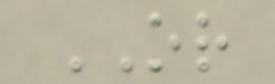OR
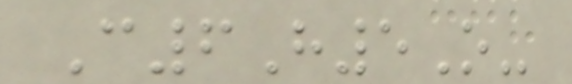C6H5O-
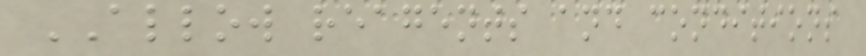ALLOW reagents and conditions
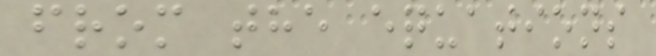from the equations
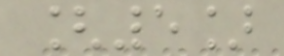[5]
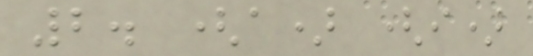2. (a) (i)
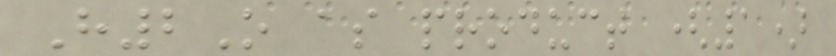H2O as product (1)
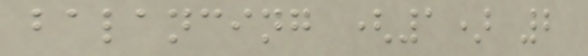balancing (1) 2
